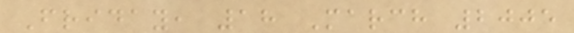Friday, 18 March 2005
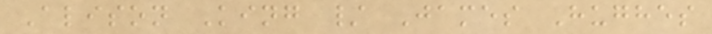Alison King / James Hughes
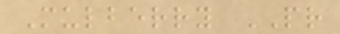Mulberry PR
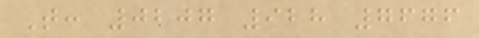T: 0207 928 7676
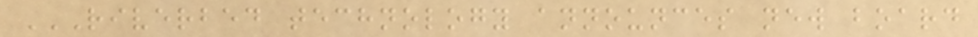RIVERBED TECHNOLOGY ANNOUNCES NEW BOARD
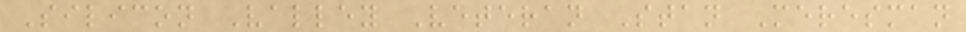Silicon Valley Veteran Stan Meresman
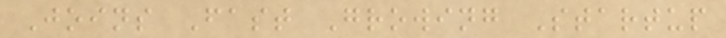Joins Fast Growing Startup
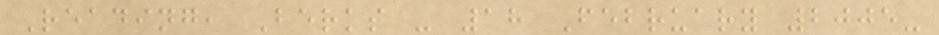Reading, Berks - 18 February 2005-
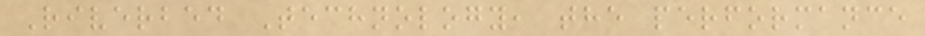Riverbed Technology, the performance
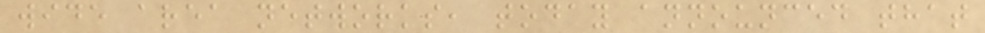wide area networks, today announced that
